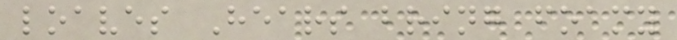loaves Hears bring foamy
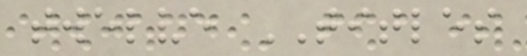twelve TITLES
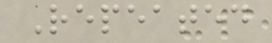Repeated
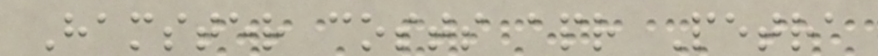Hamster costs apr Petra
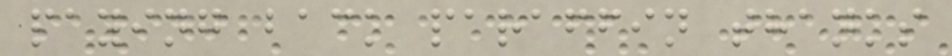paying back paraffin thanks
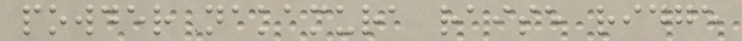powder nakamura raise ridge
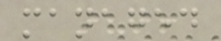managed
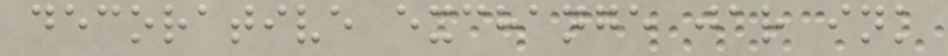decorative exchange jar ink
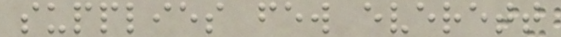supplies few everett
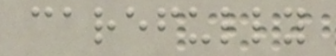carefully
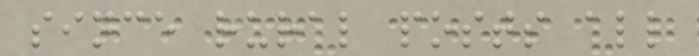since rural posts all
